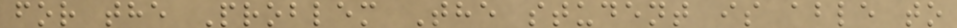for the Problem The student is able to
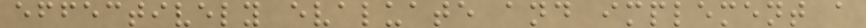effectively evaluate and implement a
